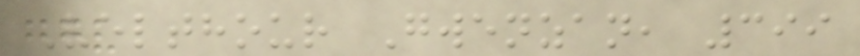Velthour Gwenzan, 399
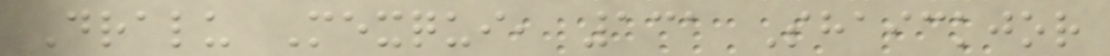Dralu Mexqui, 131 Shaickjor
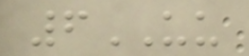6UU
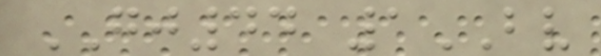GJ44 1BV
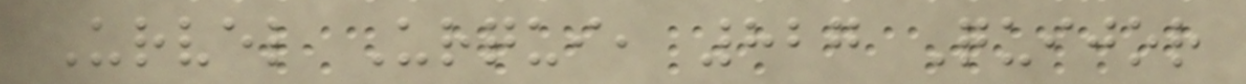Urvel Urqui, 827 Quijor
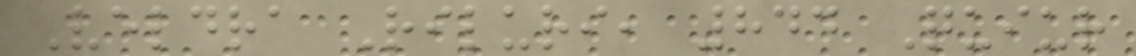Veldra Riluri, 844 Quiur
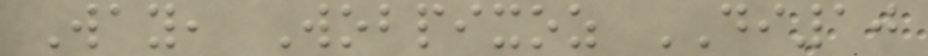Way, Wobpixoz DI10
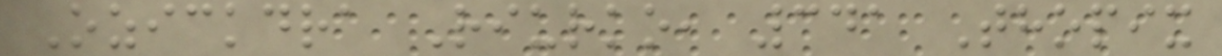Ozickdra Riurko, 341 Thopix
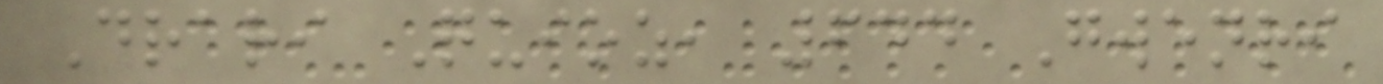Drari Quioz, 644 Gwenri
